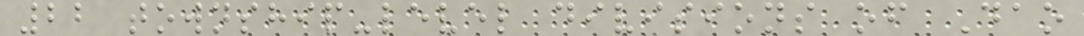22 township-level divisions of Dao
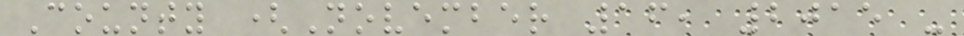County (November 16, 2015 -
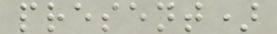present)
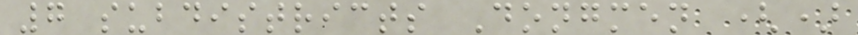7 subdistricts Dongmen ()
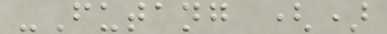-Futang ()
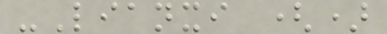-Lianxi ()
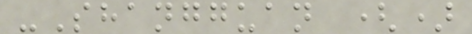-Shangguan ()
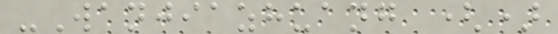-Wanjiazhuang ()
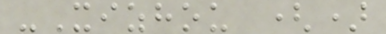-Xizhou ()
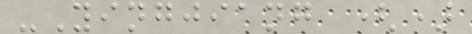-Yingjiang ()
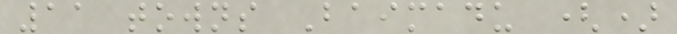11 towns Baimadu ()
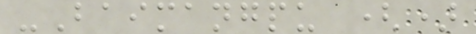-Baimangpu ()
